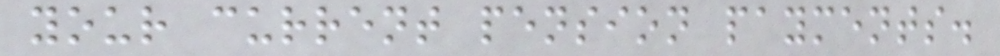your current pension payments.
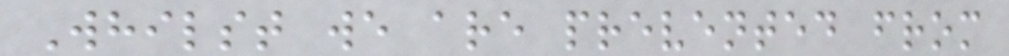Whilst we are prevented from
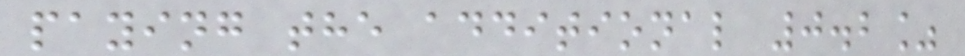paying the additional 0.2%
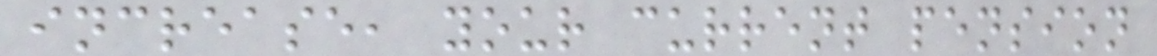increase, your current pension
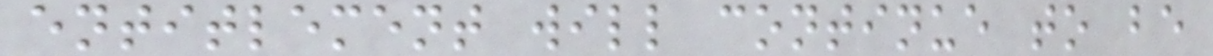entitlement will continue to be
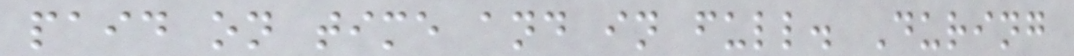paid on time and in full. During
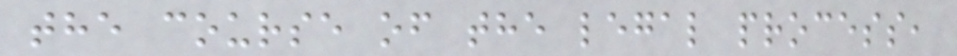the course of the legal process,
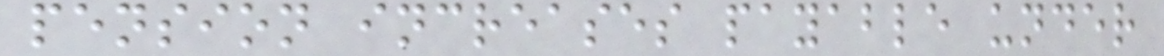pension increases payable under
